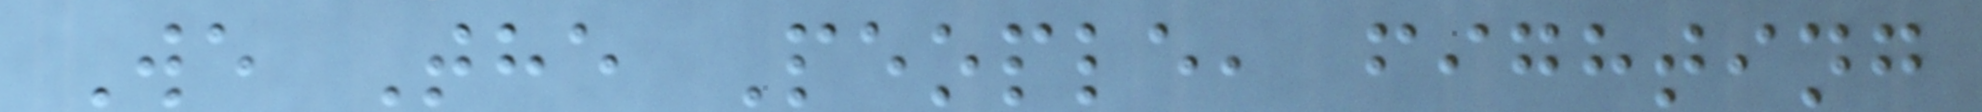We The People, fighting
